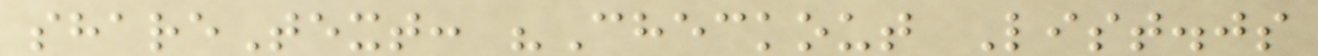shareText: "Checkout List.js
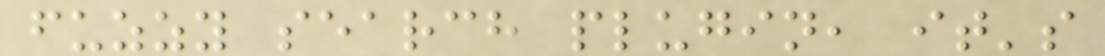fuzzy search plugin, it's
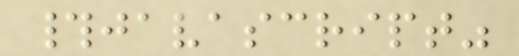#javascript"
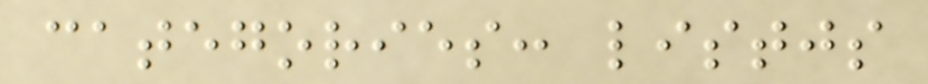categories: listjs
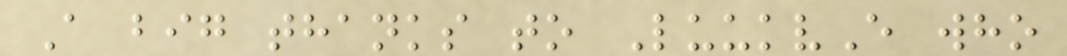A big thanks to LuukvE who
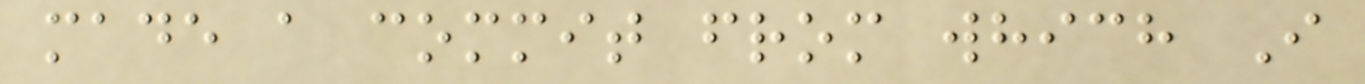made a commit from which I
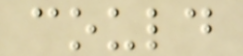could
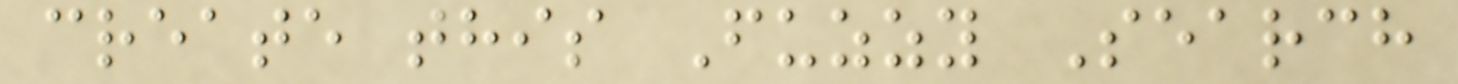create this Fuzzy Search
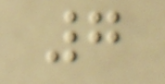7
